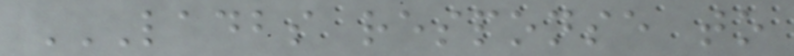LADBS RESPONSE TO
